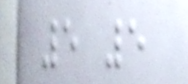5 5
